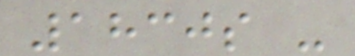1830s -
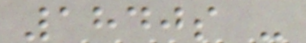1840s -
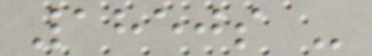1850s -
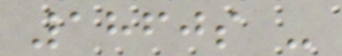1860s -
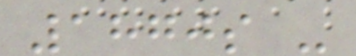1870s -
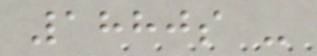1880s -
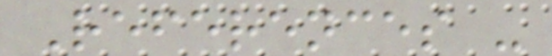References -
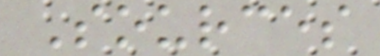Sources
